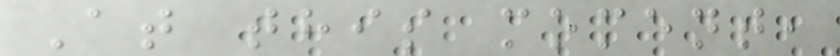At this moment,
